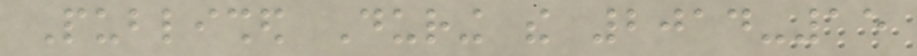Published During the 2014-15
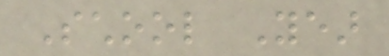School Year
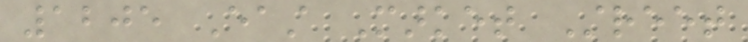1205 East Market Street
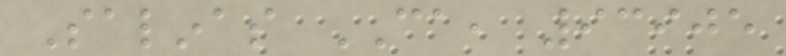Salinas CA, 93905
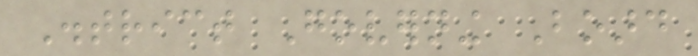District Governing Board
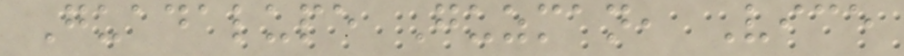Guadalupe Guzman, Vice
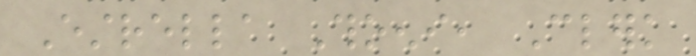Estrella Thoeni, Clerk
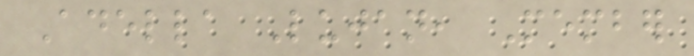Adella Lujan, Member
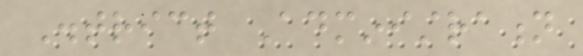District Administration
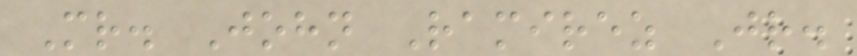Mr. John Ramirez Jr.
